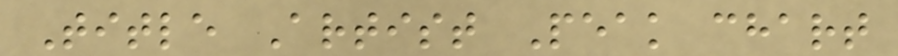Title Artist Peak chart
